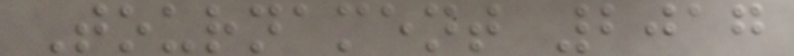Tournament 2017
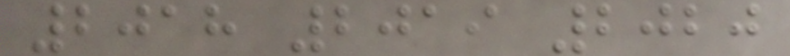2018 2019 2020
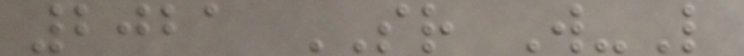2021 SR W-L
